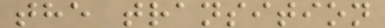the transition
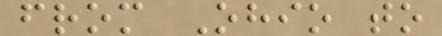from Ohio to
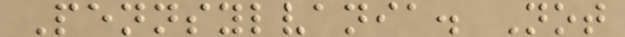Pennsylvania. Not
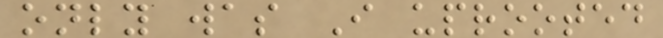only was I uprooted
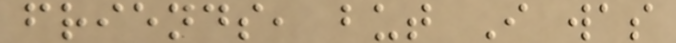friends, but I was
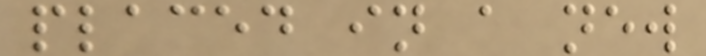placed in a new
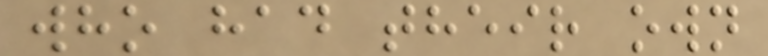who had their own
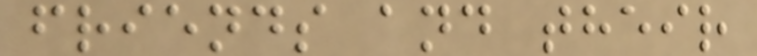friends and their
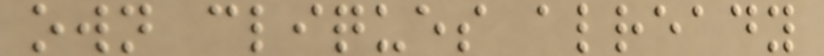own cliques already
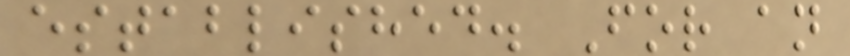established. For an
